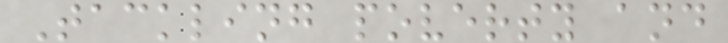Tackling poverty and
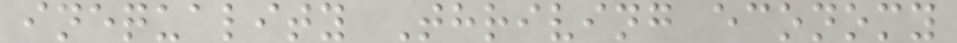inequality Thriving economy
